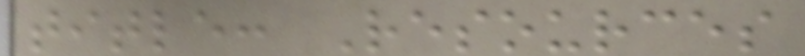title: Resources
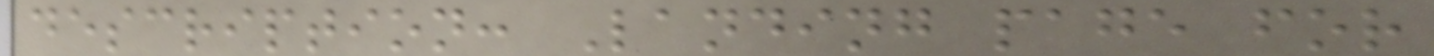description: Landing page for
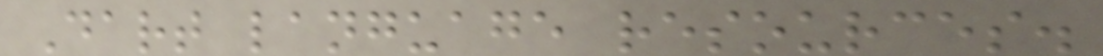Dart language resources.
